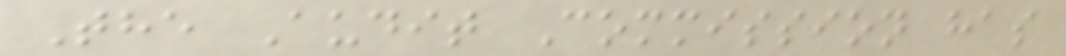The Audit Commission has
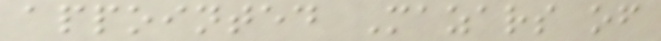appointed Mazars of
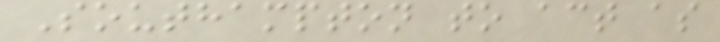Southampton to act as
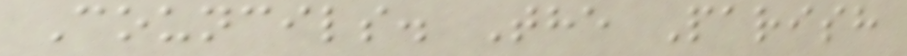Councils. The Parish
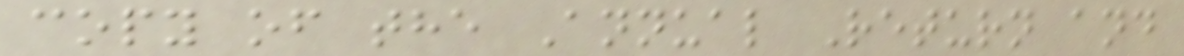copy of the Annual Return and
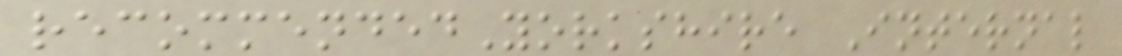recommendedYorkshire Internal
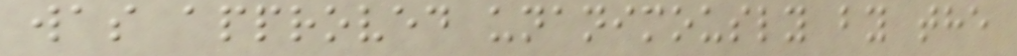was approved unanimously by the
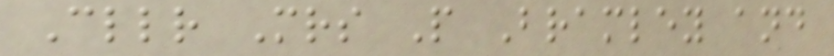Cllr Mrs P Bramley and
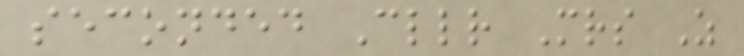seconded Cllr Mrs Z
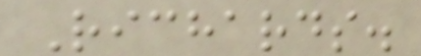Richards.
